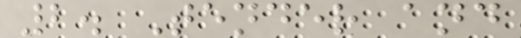2. Tender and
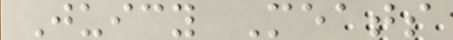Juicy Meats
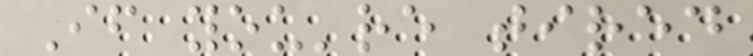If you're tired
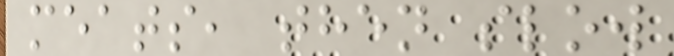meats, then slow
